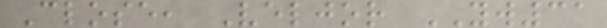Close, Veljor YW31
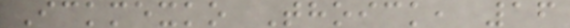Ickmexko Thoick, 16
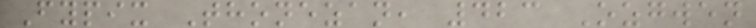Fypix Thonezan, 423 Ozgwen
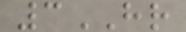3HR
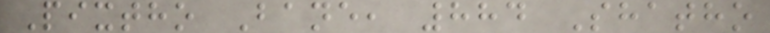Pixtho Bane, 884 Shatho
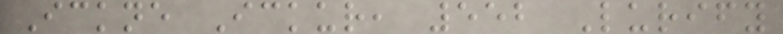Ickne Ickur, 552 Lurify
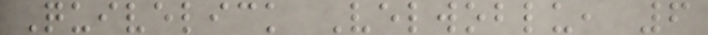Quivelick Velwoblu, 6
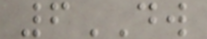6DW
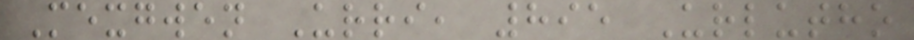Mexgwen Urri, 895 Urlutho
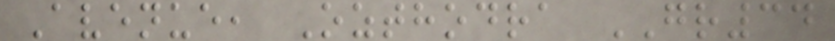Avenue, Ozthodra GR34
